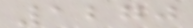1270
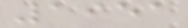1951
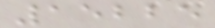15225
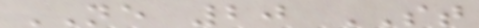NE 20 ST
